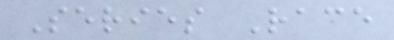Series Race
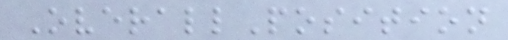OverallPosition
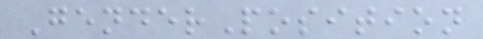GenderPosition
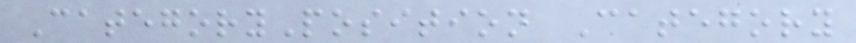CategoryPosition Category
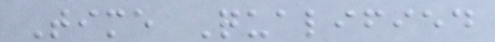Time Qualified
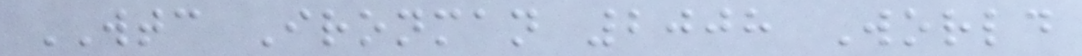WTC Ironman 2008 World
